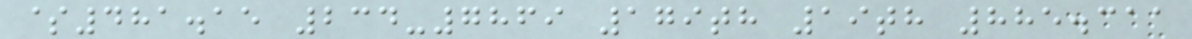$481.15 234-7869 179th 19th 885.311
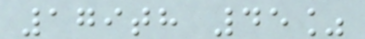179th 45%
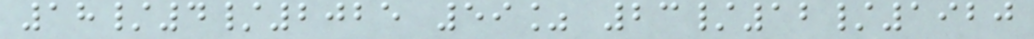18/4/2025 59% 23/12/1920
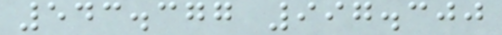543.377 997.300
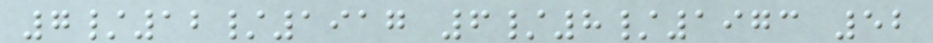7/12/1917 6/8/1973 52
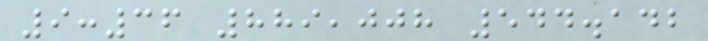9:36 889,008 544.142
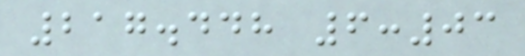217.448 6:03
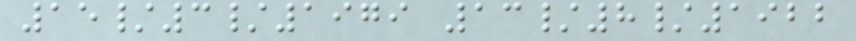15/3/1979 13/8/1922
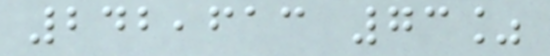242,613 73%
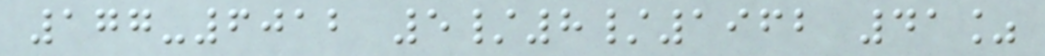177-6012 5/8/1962 41%
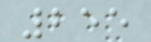255
